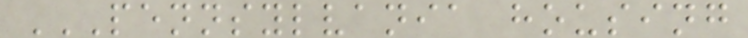PENNSYLVANIA HOUSING
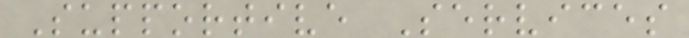Supportive Services
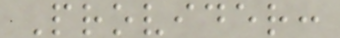Provider:
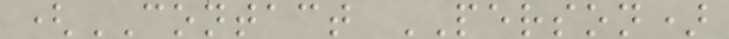(CONTACT PERSON)
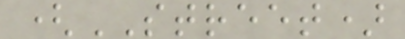(STREET)
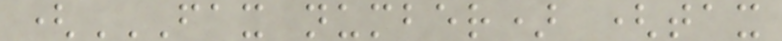(FAX NUMBER) (TAX
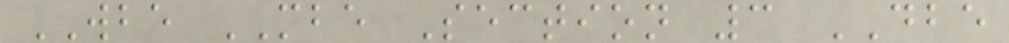WBE MBE Section 3 DBE
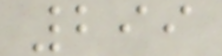299
